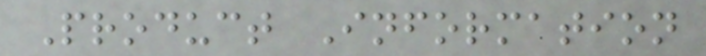Product Information
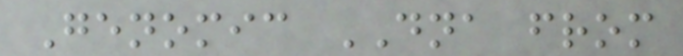Genomic DNA from
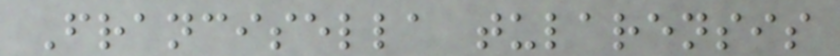Francisella tularensis
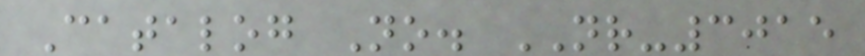Catalog No. NR-3015
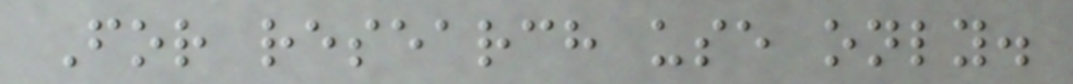For research use only.
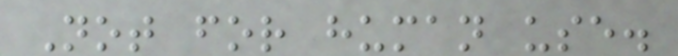Not for human use.
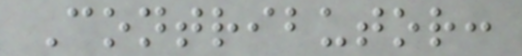Contributor:
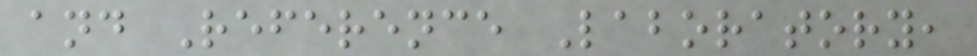and Reference Laboratory,
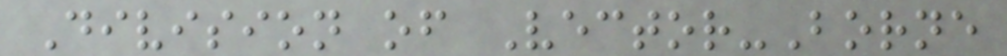Division of Vector-Borne
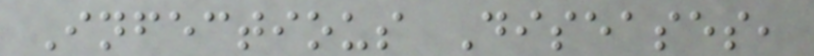Infectious Diseases,
